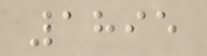1895
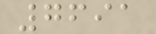7691
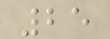25
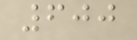600
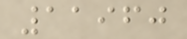11960
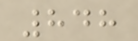848
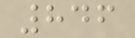846
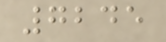7245
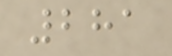281
